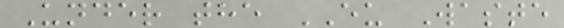Under the EU Waste
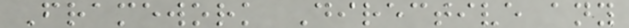Framework Directive any
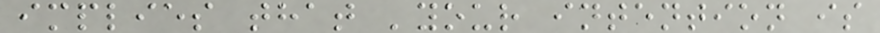implies that 'your intention is
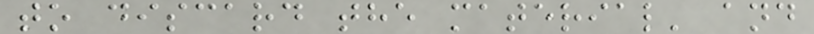to discard the material' and
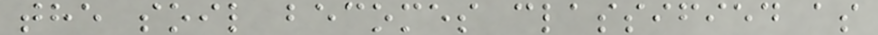the soil becomes classified as
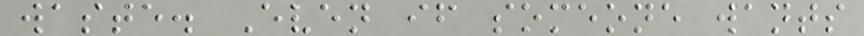waste. Even if someone wants
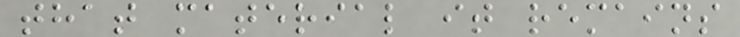that material it remains
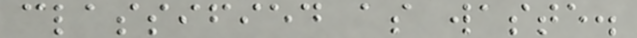classified as waste.
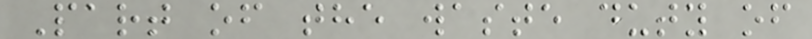Part of the waste duty of
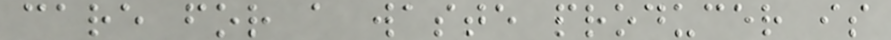care for a waste producer is
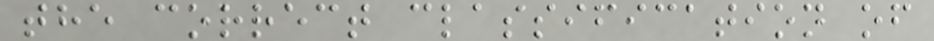the correct classification of
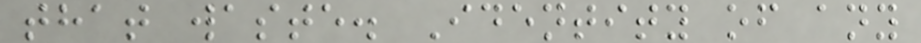that waste. Identity of any
